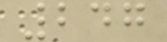247
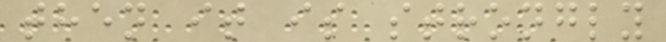then it is strongly
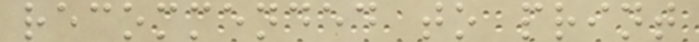recommended to print
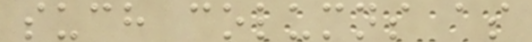such columns as
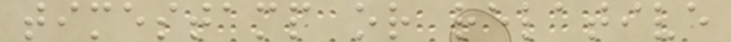timestamp or relative
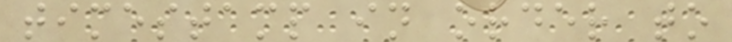timestamp in order to
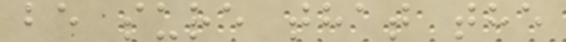be sure that the
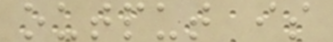output is
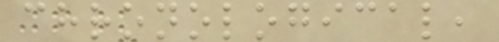chronological,
